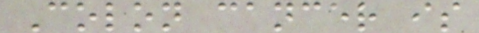Colon cancer is
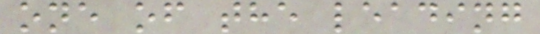one of the leading
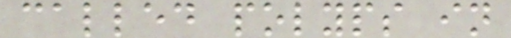called polyps in
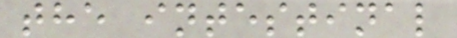the intestinal
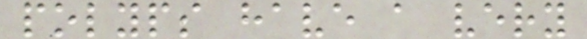polyps have a very
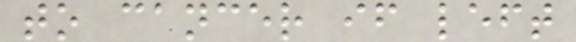to cancer if left
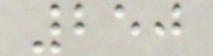250
